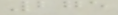275
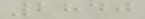2840
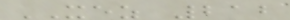XEZ 212
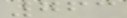763
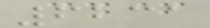6231
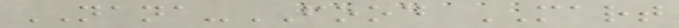NANA-FOOD MART
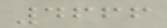4666
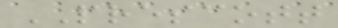PRESCOTT
